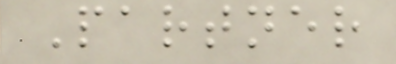Partner
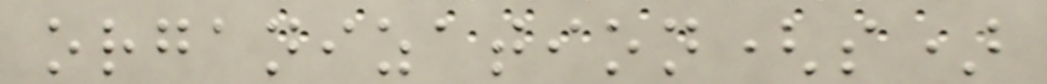organization(s)
